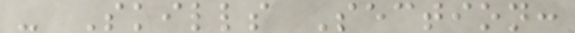- Skills Section:
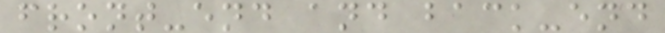front-end and back-end
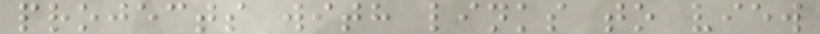projects with links to view
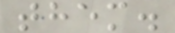them.
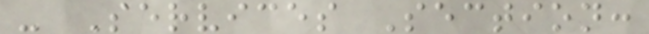- Services Section:
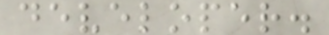developer.
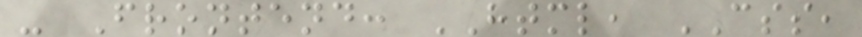- Frontend: HTML, CSS,
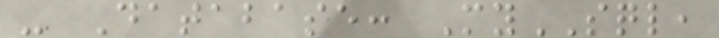- Database: MySQL,
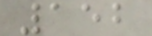152
